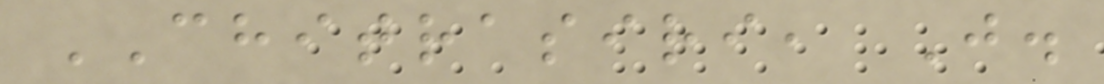CHITRASIRI, J.
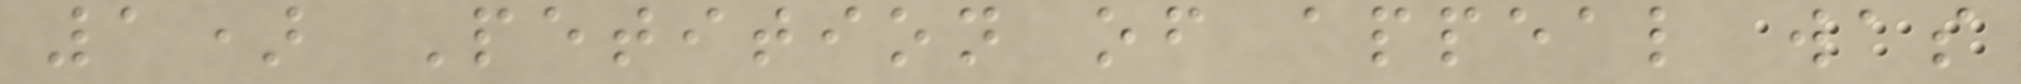1) Petition of appeal was
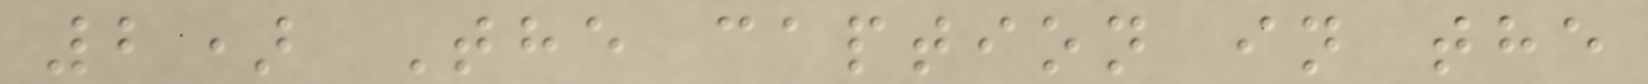2) The caption in the
